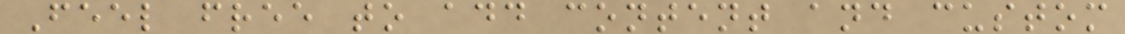Feel free to add content and custom
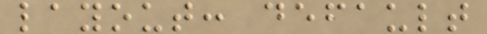layout: default
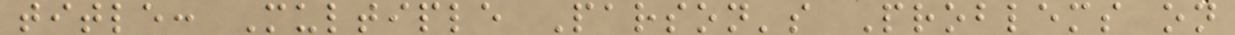title: Multiple Parson's Problems on
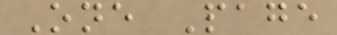One Page
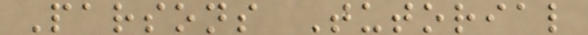Parsons Tutorial
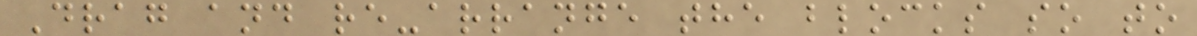Drag and re-arrange the blocks so to
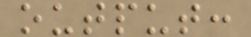output:
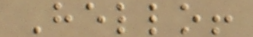Hello!
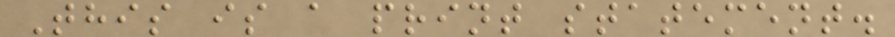This is a print statement.
